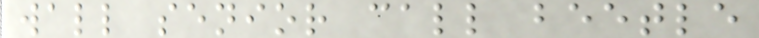wall senior call beetle
